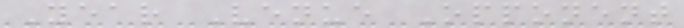Year Venue Opponent
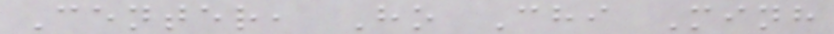Center, Ho Chi Minh
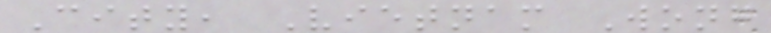City, Vietnam Wong
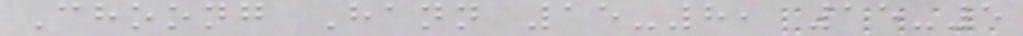Choong Hann 15-8, 15-5
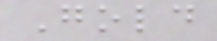Gold
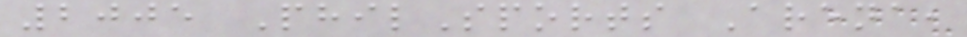2005 PhilSports Arena,
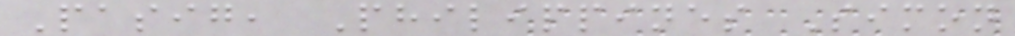Pasig, Philippines Simon
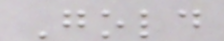Gold
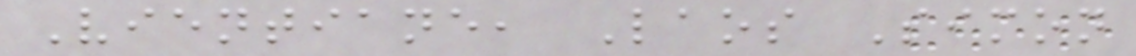Vientiane, Laos Simon
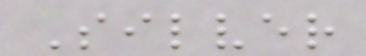Silver
